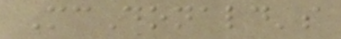McDonald's
